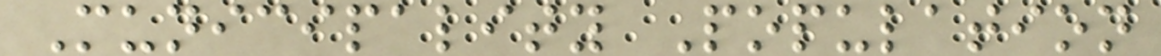Municipality Population
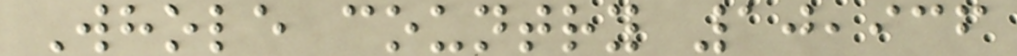Whole country 10,936
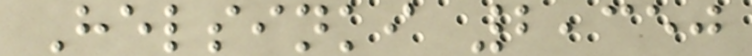Helsinki 2,350
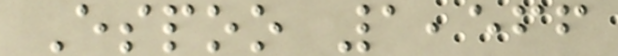Espoo 1,566
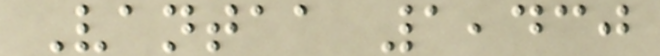Vantaa 1,430
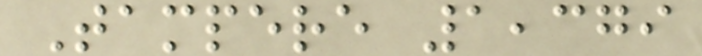Tampere 1,379
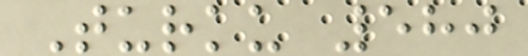Turku 580
